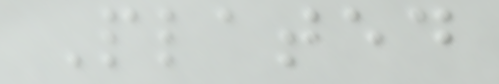Plated
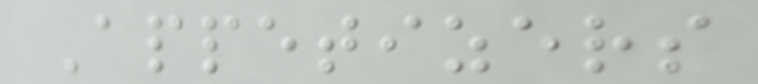Appetizers
